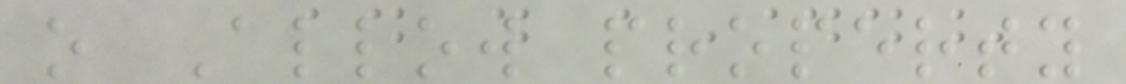o Allow property
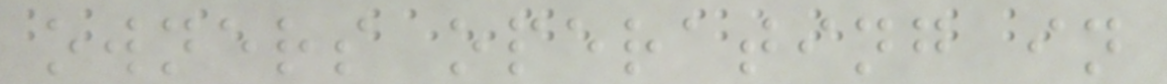owners operating in
